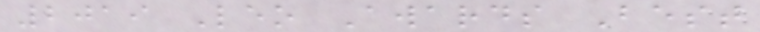2019 Leo Awards Best
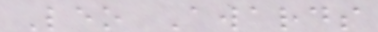Leo Awards
